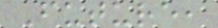Future,
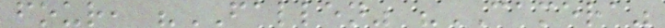four, "FALLEN" "CAMERA"
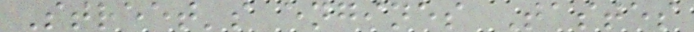Street's engines Tastes
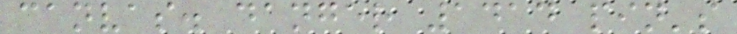canvas. danger 1414 pin's
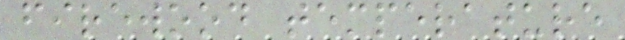firewood temperature
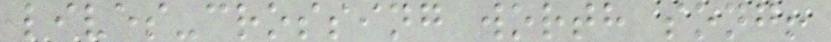lives-crossing worth song!
